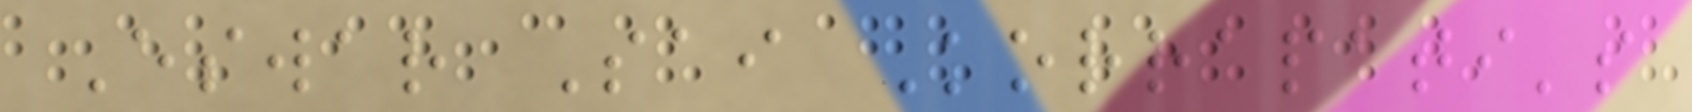Eswar Sai Korrapati's
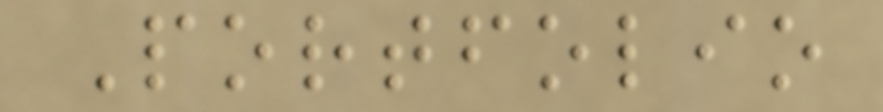Portfolio
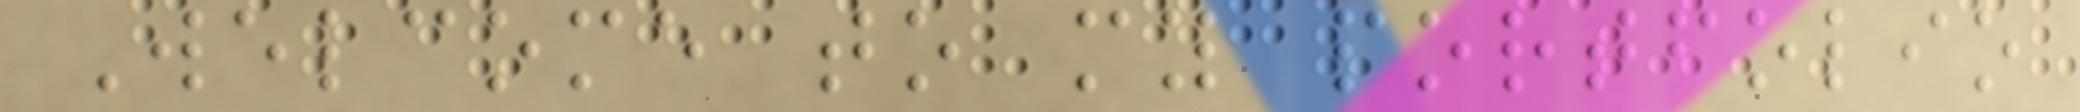Welcome to my portfolio
